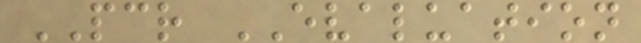PCR EVALUATION
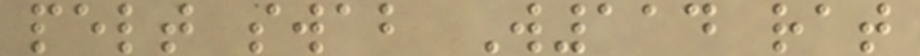pelt swab W114 rat
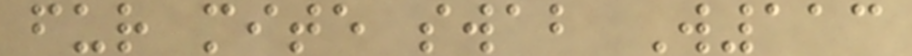fur mite swab W113
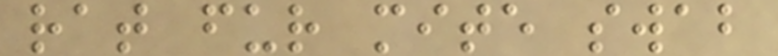rat fur mite swab
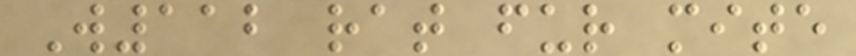W112 rat fur mite
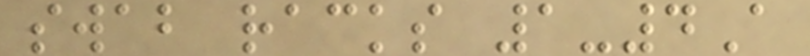swab racks 1-4A
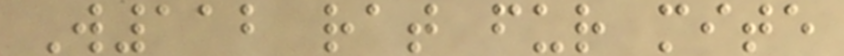W112 rat fur mite
